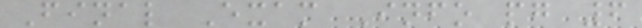Final Exam Info pg 6
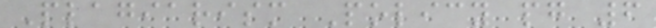Plagiarism Policy pg 6
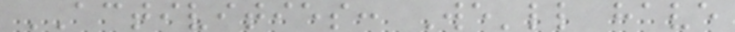ACTIVITIES: We'll have
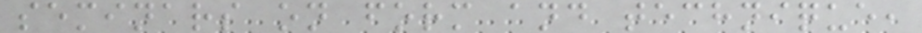seminars on form and technique,
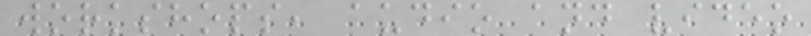workshops, audio and video
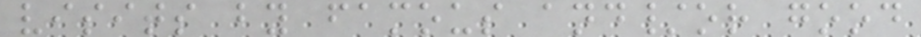visits by famous and/or good
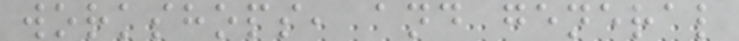workshops, and general
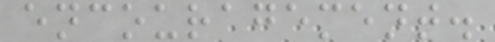encouragement.
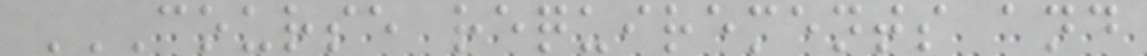COURSE REQUIREMENTS AND
